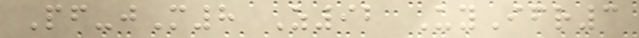Pf-jM8 Z92 UyIfr3
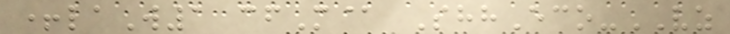+laW1 cfM@ ShhEco-VZ
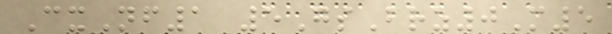CxNf1 5GsBrz0M5
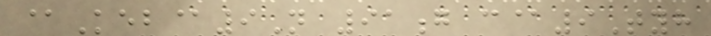@Keb@9N 91g c@9Tyh
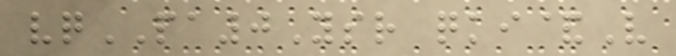vqPA0Ysr qki&V
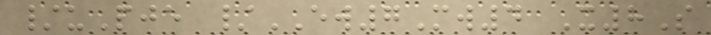/uPje /EW7Mw4 X8S
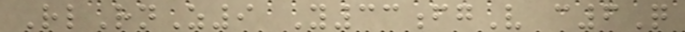RlRnZ9 Y33fgV c6Q
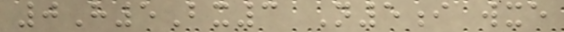0H5Bx3 N5i wxe
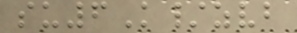su6K/zvb
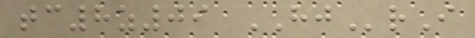tc8z09 HJrI
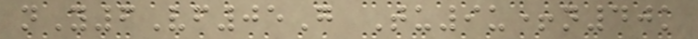nY6Vf05G Tu9u+n40k
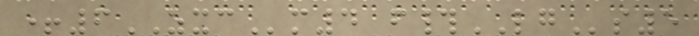+6ZXCm4 f#LGs5
